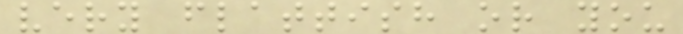very flattish or you
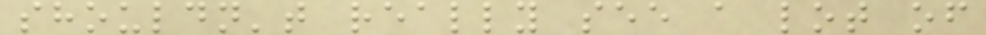shouldn't really see a lot of
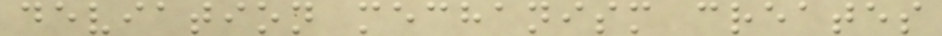deviation mechanism creates
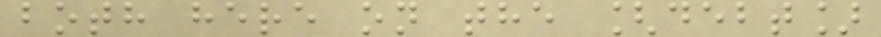both here on the [debt]
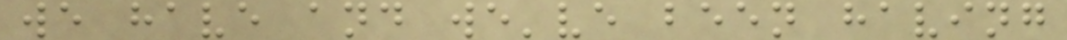we have and we've been having
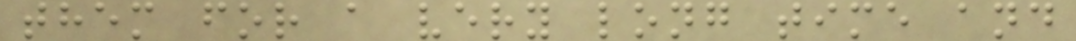them for a very long time and
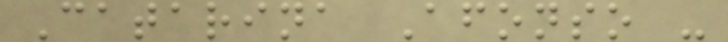Catarina Afonso -
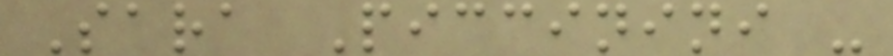Sara Piccinini -
